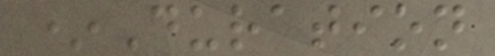*Duration
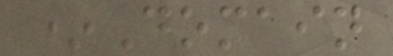*Domain
